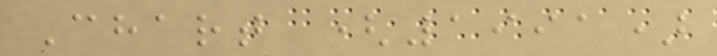Chart (1991)
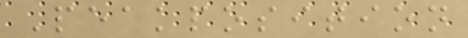Peakposition
